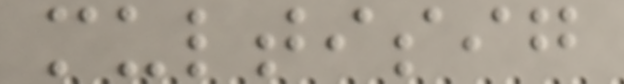multisig
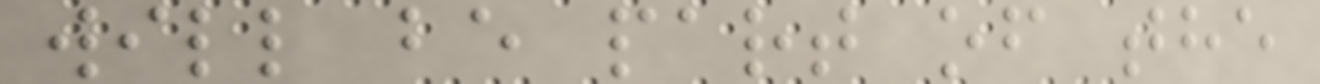will be part of the
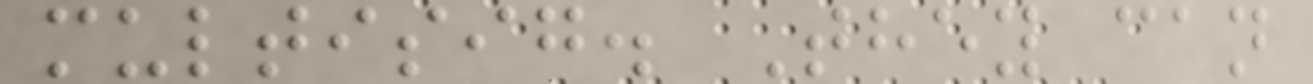multisig. They can
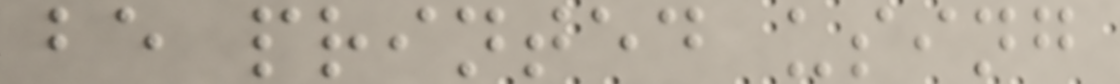be printed using
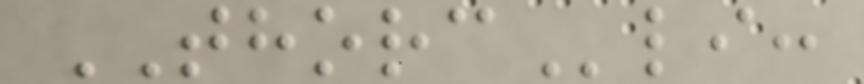THORCli:
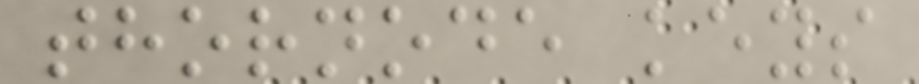thornode keys
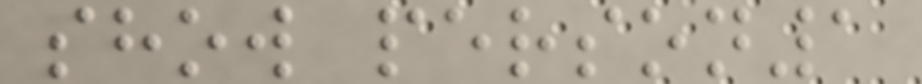show person1
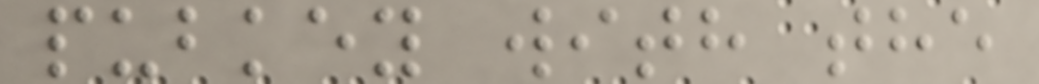pubkey with the
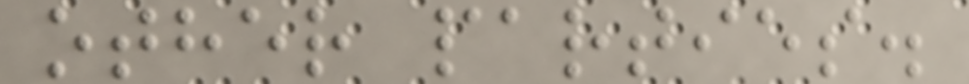other parties.
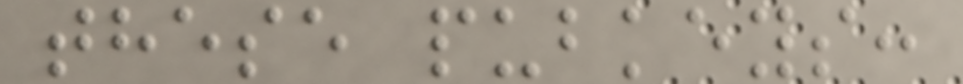these pubkeys:
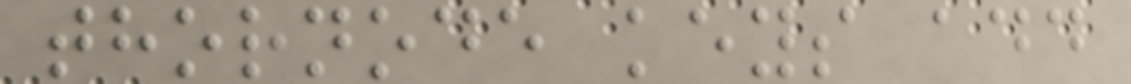thornode keys add
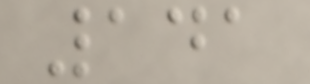141
